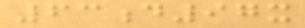63d97x
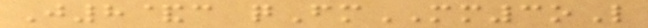J8&c qFmMM3oL
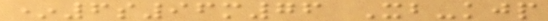*6s96m76 Xb-kjp
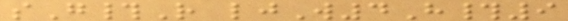sG#R ljW4H#9
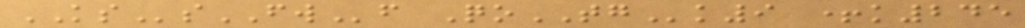KSsFWf QoTGk9 +k245
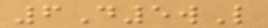6D5wL
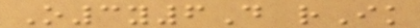O3y6D rIk
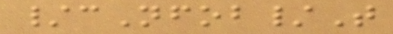/cNfob/T
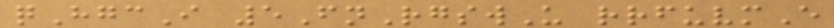qHgcI 5FnRgswU rrfuvmE
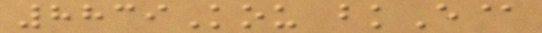8839Kou bkE@
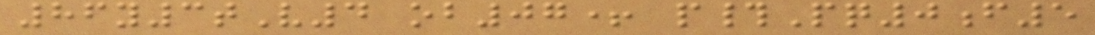86y3tV4 ob07+ p#Pq0f5
